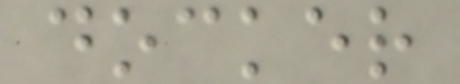docker
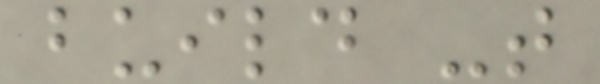build -t
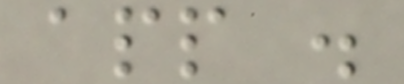app .
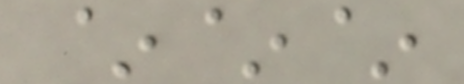~~~
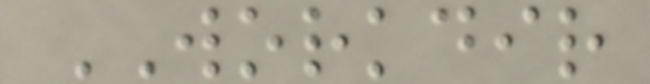WORKDIR
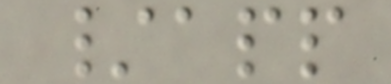/app
